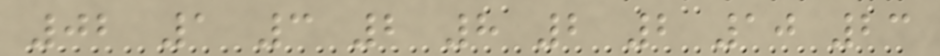02 1 3 2 8 2 2 10 23
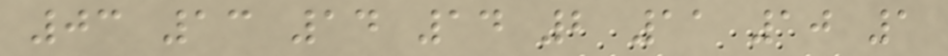03 13 14 14 2 11 10 1
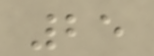25
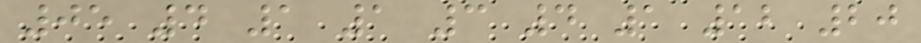05 4 1 1 3 4 1 12 20
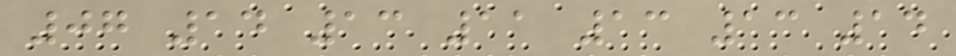07 14 13 11 13 13 14
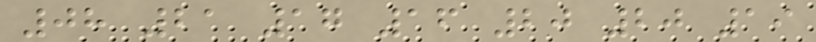08 21 17 16 20 20 19
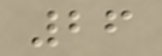26
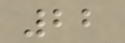22
